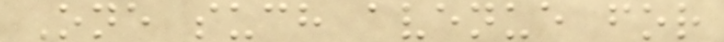One such avenue for
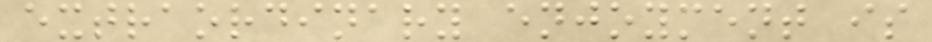extraordinary enjoyment is
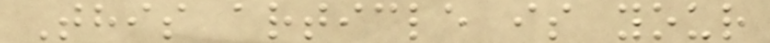This article is your
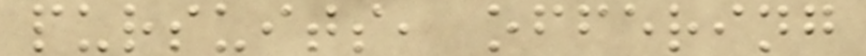pursuits, offering
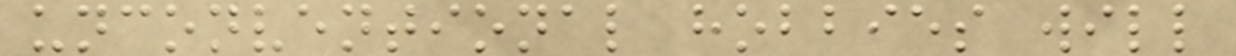unconventional hobbies will
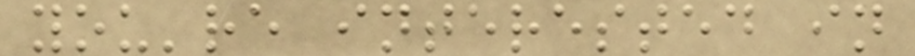you're interested in
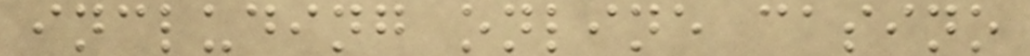including online casino
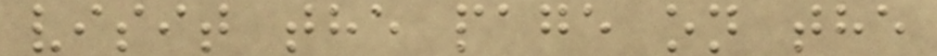visit the page on the
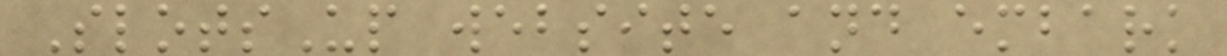SlotsUp website and embark
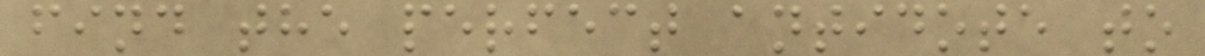find the perfect antidote to
